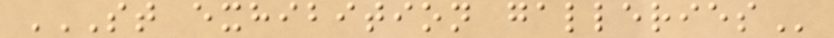ST EXHIBITION GALLERIES
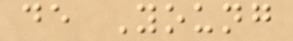de Young
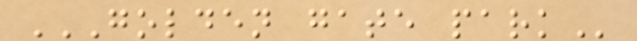GOLDEN GATE PARK
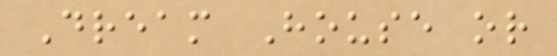Dream House or
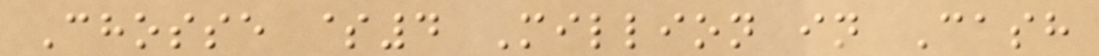Chosse $4 Million in Cash
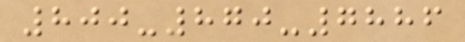800-870-7886
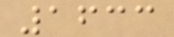1633
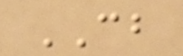CB
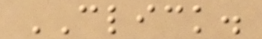CLICK.
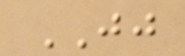JJ
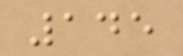145
